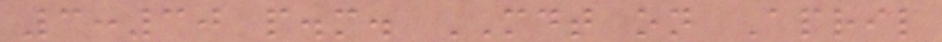3:30 p.m. MDT on April
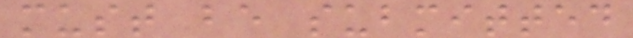must be submitted
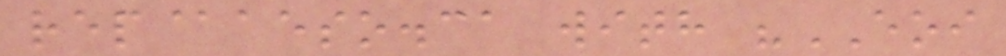rep@aeso.ca with "EOI
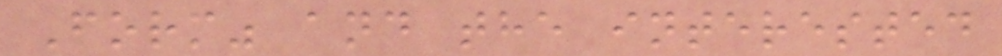Form" and the interested
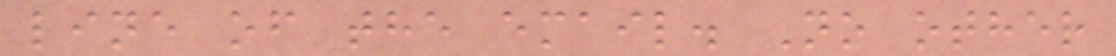line of the email. No other
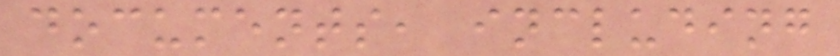documents, including
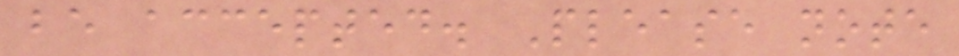be accepted. Please note
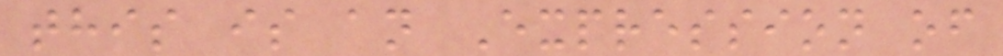this is an Expression of
